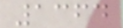1364
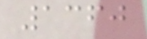1360
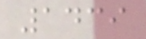1439
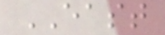EAST
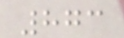873
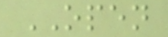OPEN
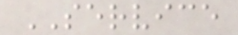SERVICE
